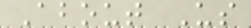About Us
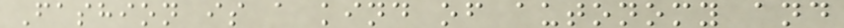Fashion is a kind of autonomy and
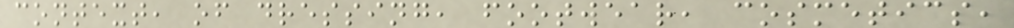context, of dressing, footwear, cosmetics,
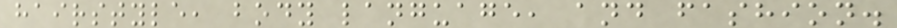hairstyle, body language, and fashion.
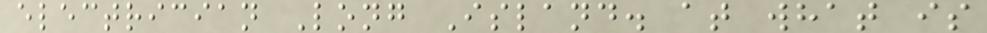electrician Long Island. at what is
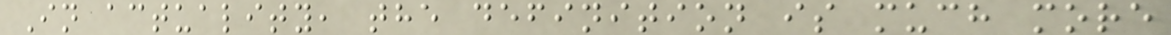In actuality, the definition is much more
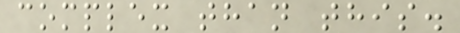complex than this.
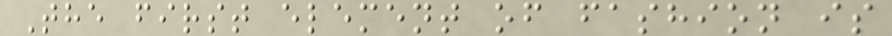The first element of fashion is
